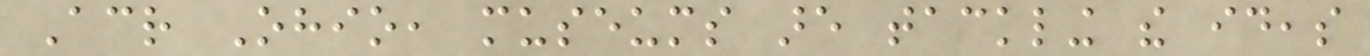Across Ohio, museums are tackling the ideas
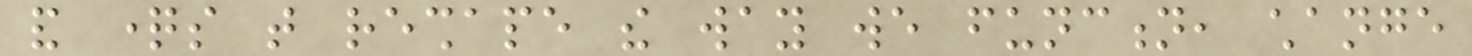and questions that reshape the way we function, change
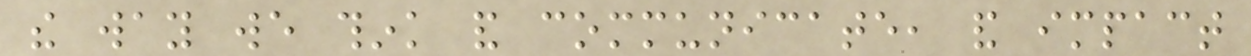the way we think and communicate, and impact
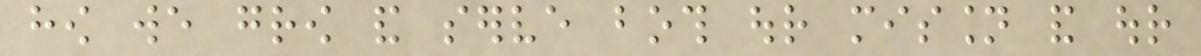how we grow and serve both our mission and our
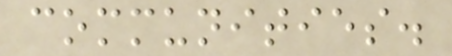communities.
